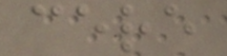cere
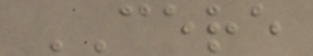CERE
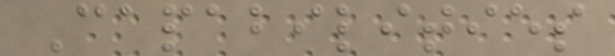Capabilities
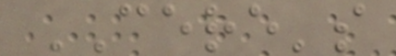CERE's
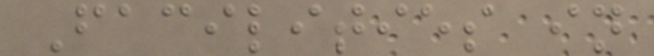Facilities in
